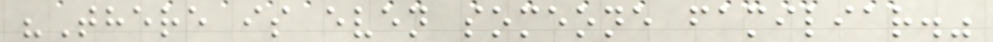"There is even someone familiar."
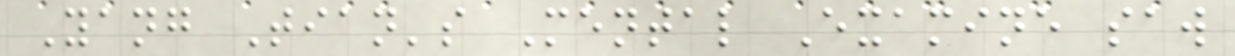Yang Tian's Mental Examine saw
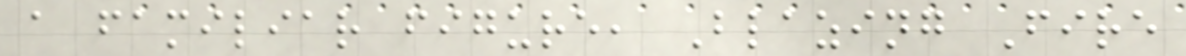a familiar figure, Blazing Fire
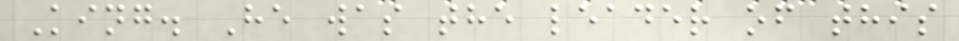King. He was the leader of this
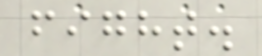fight.
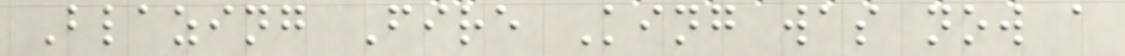Blazing Fire King was now a
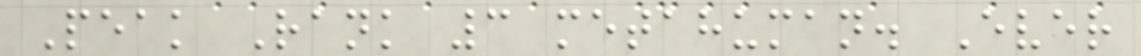Peak Rank 3 metahuman. Ever
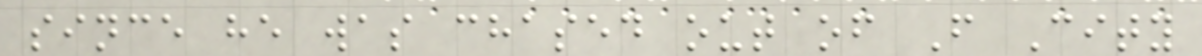since he was chased out of F City
